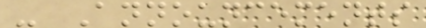- Announcements
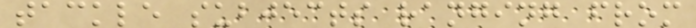tackle subjects ranging from
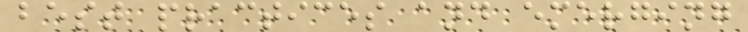best practices and emerging
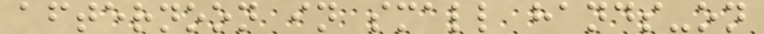afternoon in small hands-on
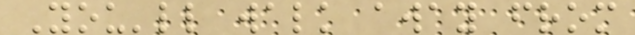You'll walk away from
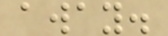away.
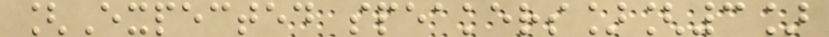[Expected speakers][3]
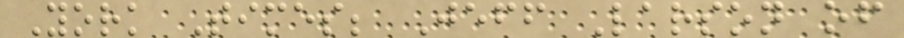York Times; Jeff Larson of
